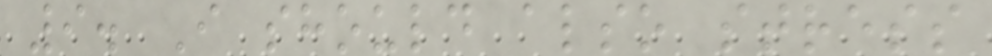9. I should also stress
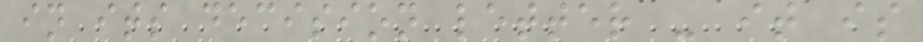in its decision letter - it is
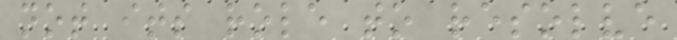not its role to resolve
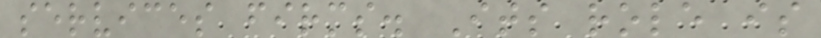services firms. Its role is
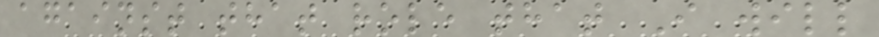against that role that I will
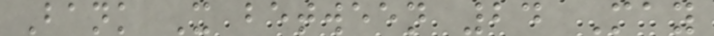Bank X between 24 May
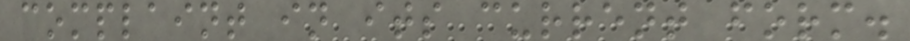complaint in its current form.
